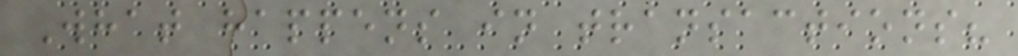What happens in transactions?
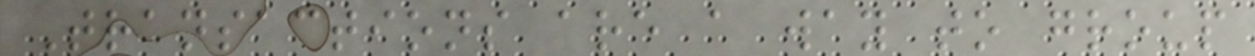Transactions are a way to group
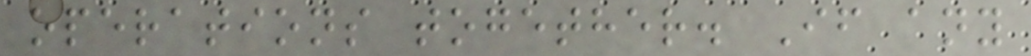operations together. If any
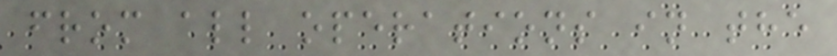from all operations in the
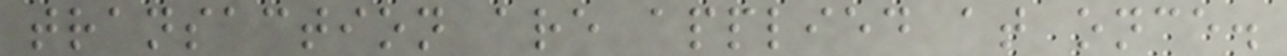transaction are applied at once.
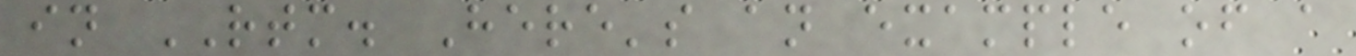in RTM. Here's an example of a
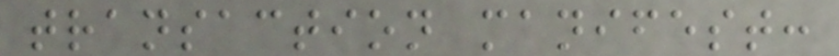transaction manifest:
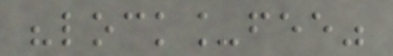"lock_fee"
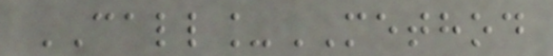CALL_METHOD
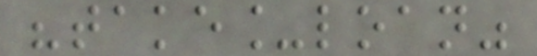"take_loan"
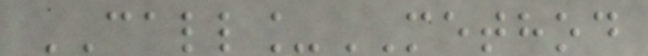CALL_METHOD
